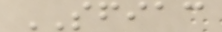SFIAC
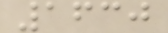1630
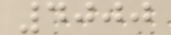4000
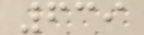639
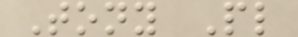Tony Pl
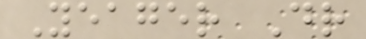Yeager Dr
